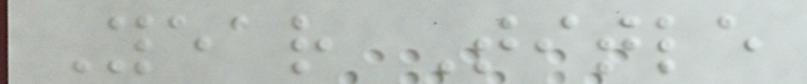Year Title
